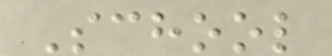School
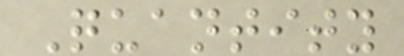Quantity
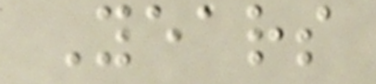Years
